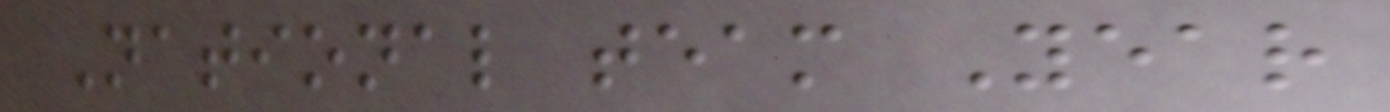National team Year
